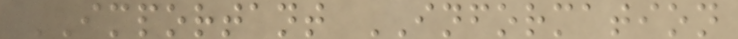IMPORTANT INFORMATION
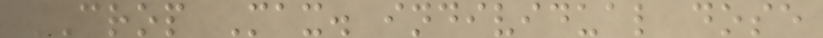CROP Max. individual dose
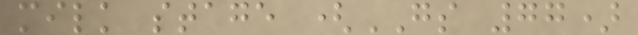milk stage (GS 77)
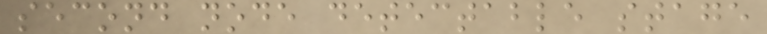second node detectable stage
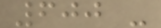600 -
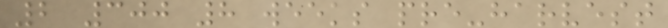2 300 8 weeks pre-harvest
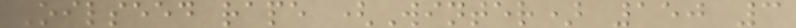Oilseed rape (Winter) 150 3
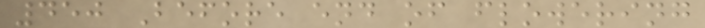450 Before end of flowering
